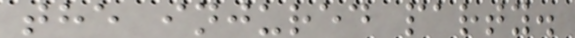the injured party.
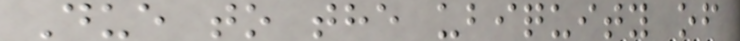Due to the ubiquity of
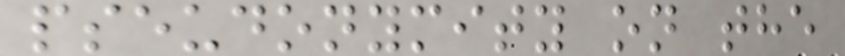pseudonymity on the
